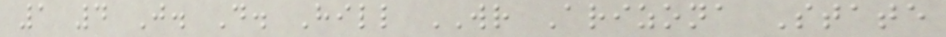1 4 J. D. Hill WR Arizona State
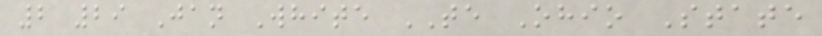2 29 Jan White TE Ohio State
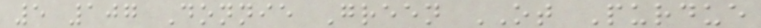5 107 Donnie Green OT Purdue
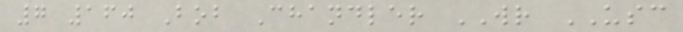7 160 Bob Chandler WR USC
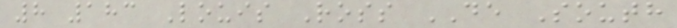8 183 Louis Ross DE South
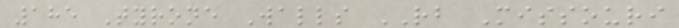185 Tyrone Walls RB Missouri
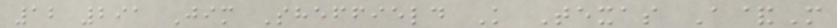12 291 Jim Sheffield K Texas A&M
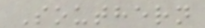Southern
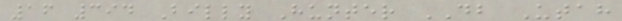16 394 Billy Hunter DB Utah
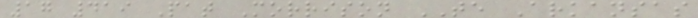17 419 Pat Morrison TE Arkansas
